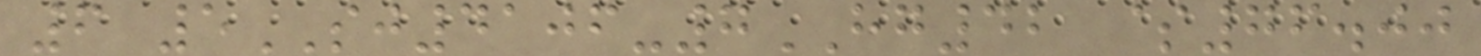6 5SJ4106-7HG42 $76.00
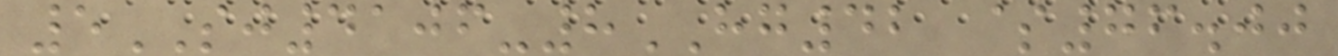5SJ4106-8HG42 $76.00
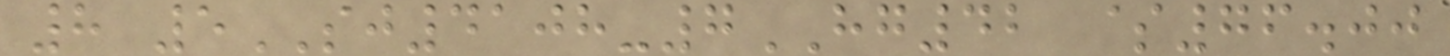8 5SJ4108-7HG42 $76.00
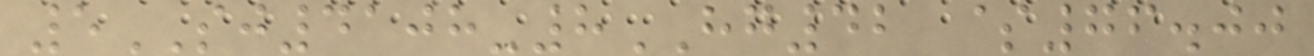5SJ4108-8HG42 $76.00
